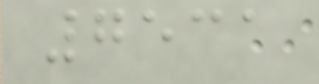7531
